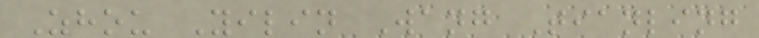Zhou Yilin Wang Tianling
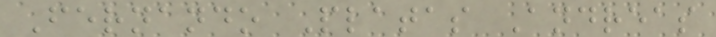Fernando Platas Andreas
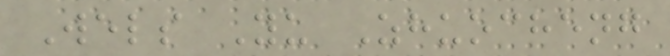Wels Yu Zhuocheng
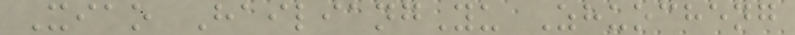Xiao HailiangYu Zhuocheng
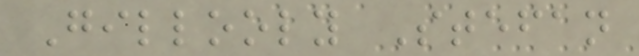Gillooly Stefan
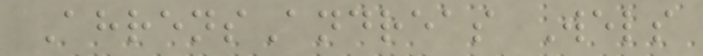AhrensAndreas Wels
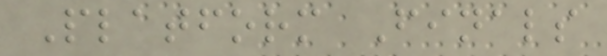Platform Finals
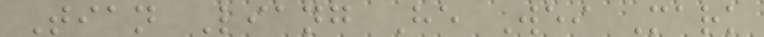Tian Liang He Wei Mark
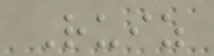Ruiz
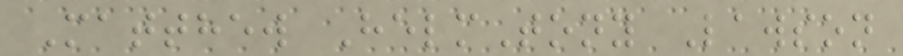Matthew HelmTony Lawson
